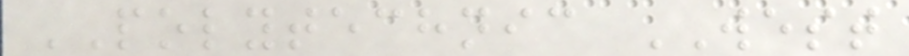POLYTECHNIC WEST
